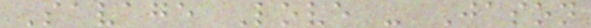Savage Love - Jason
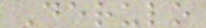Derulo
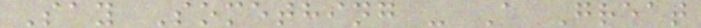Say Something - A Great
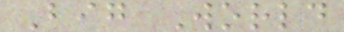Big World
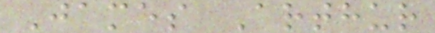James Arthur
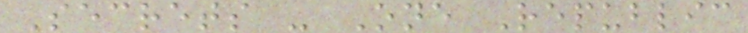Secrets - One Republic
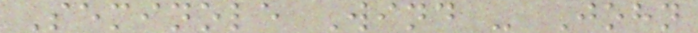Seminole Wind - John
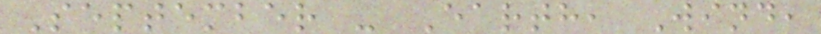September - Earth, Wind,
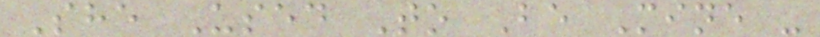She Used To Be Mine -
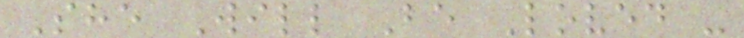She Will Be Loved -
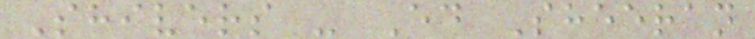Shivers - Ed Sheeran
